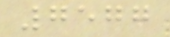7577
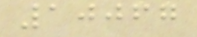10067
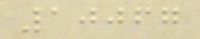10067
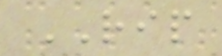RIP
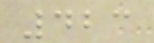423
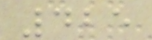425
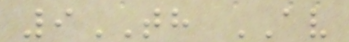9TH AV
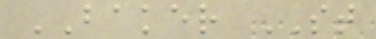BAKER ST
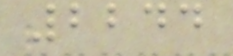2244
